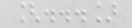[...]
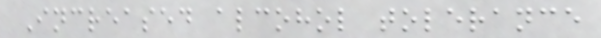Increased alcohol tolerance
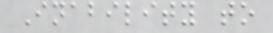Inability to
